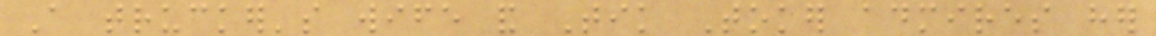A trucker's wife and Tik Toker admires her
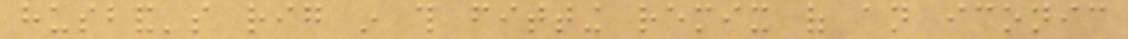husband's rig in this fitting remix of an iconic
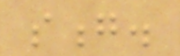song.
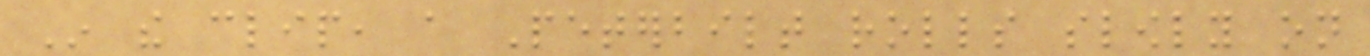In the clip, a Peterbilt rolls slowly on
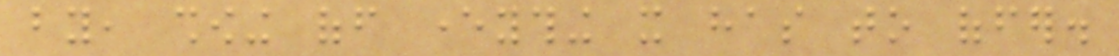by, showing off everything it has to offer.
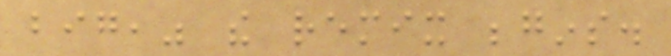big," the remix begins.
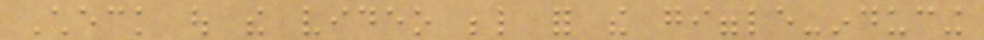Check out the video below for the giggle-inducing
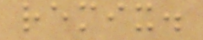remix.
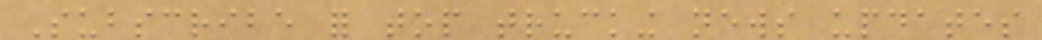Subscribe for top trucking news updates
